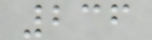236
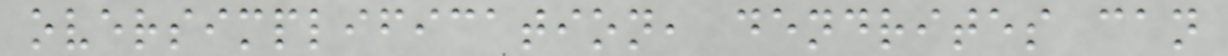oversimplification, dendrites can
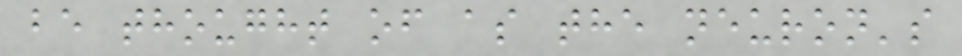be thought of as the neuron's
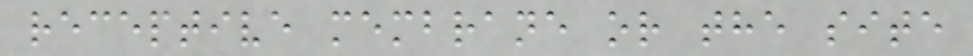receptive membrane or the site
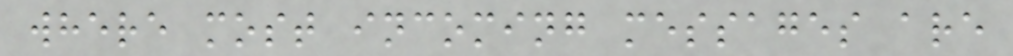where most incoming messages are
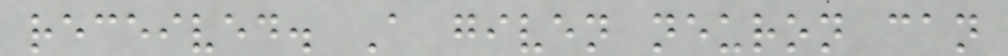received. A given neuron can
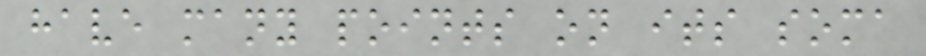have many points on its soma
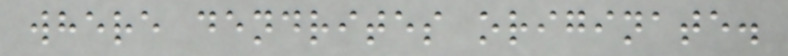where dendrites originate.
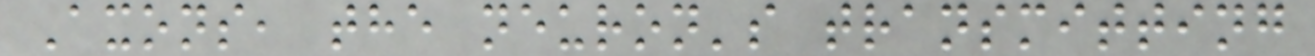Axons, the neuron's transmitting
